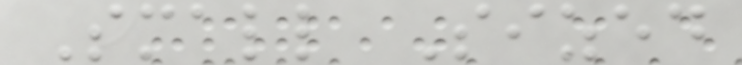Small Sized
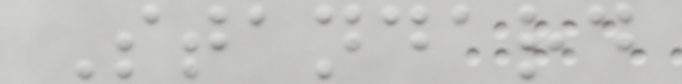Standard
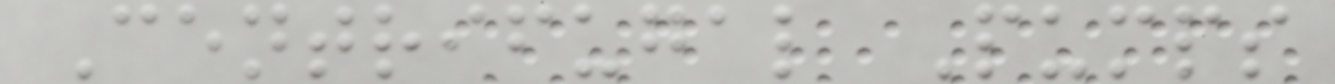Centrifugal Pumps
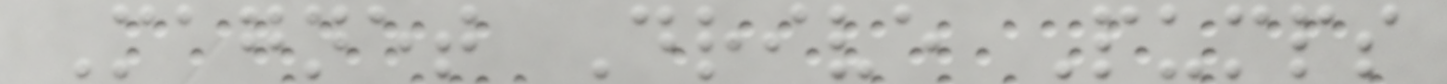Magnet Drive Pumps
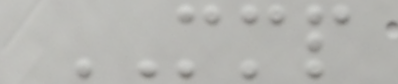MMP
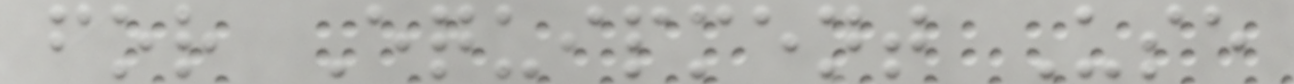for Equipment Use
